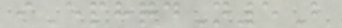iEphqdN5B
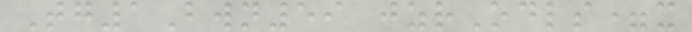Tg1Bwn59 jzrOdls=x
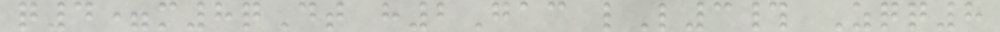q4=m8qDt h2Gac lL3# Zqq8
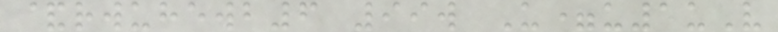&rwuhewb6 99w U=u1uV
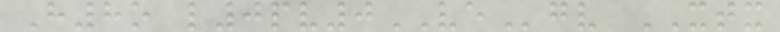H8o l0pv0VEgv XTX
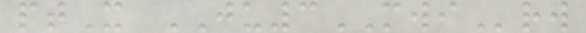ptX JU3MWIrw
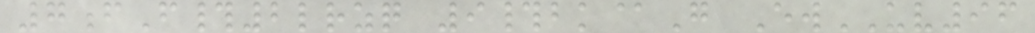7fF#2lrzq 9#bk@G EwUV96
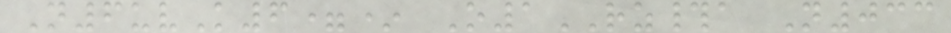N6uvK6=* O1RZ#a N033
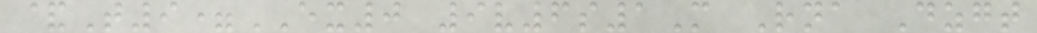&T9=EX0 9v6s1M Rna Dzgt
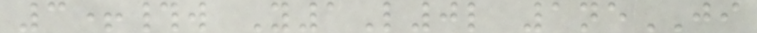3+#w Y1L0l 1neJI
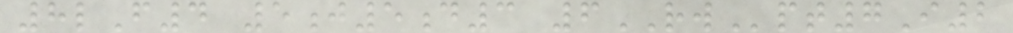8lF4 5j5d3 6RWpt7I2
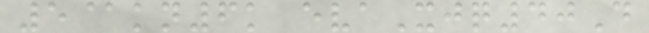5@kn6k evaXjq40D
